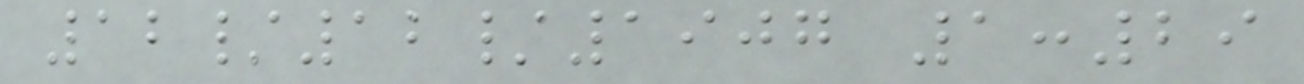12/12/1907 1:29
